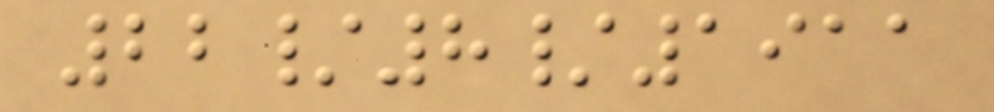22/8/1911
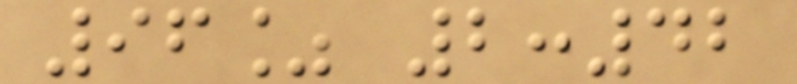96% 2:42
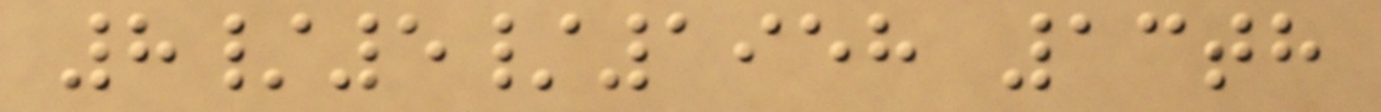8/5/1958 13th
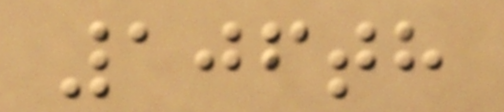106th
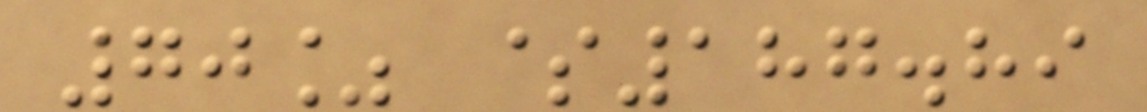70% $187.89
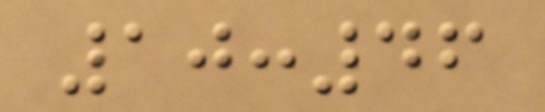10:46
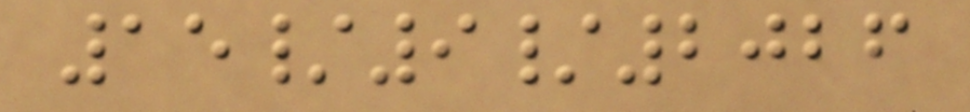15/9/2026
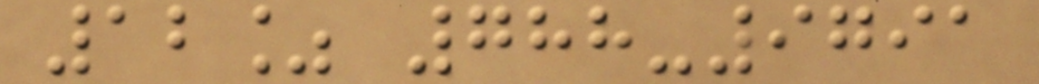12% 788-9791
